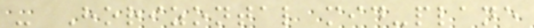- Horizontal mid-plane
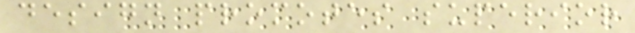design promotes superior
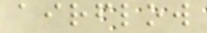airflow
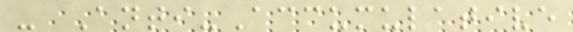- Anti-Accumulative
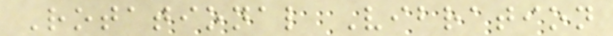Rotational Vibration
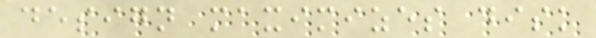design maximizes disk
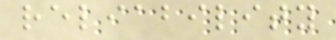reliability
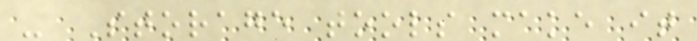- Storage tools make it
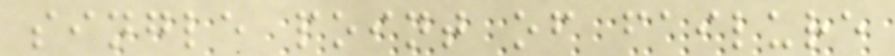single point of failure
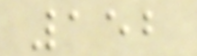152
